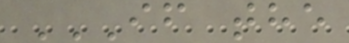IF THE
